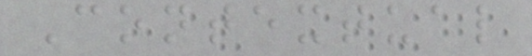Contextual
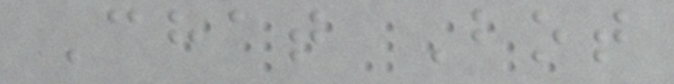Chat Bot
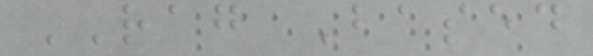RAG Based
